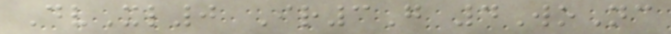DvXl0 Ir3G 4WoNc
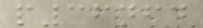p36nfd
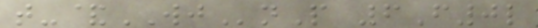t-&WJnP 6F0l
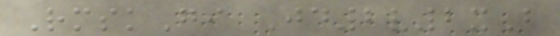RmskGi Jd2v2xB
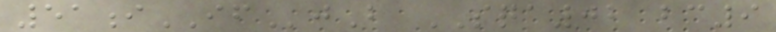51iIFjB SQA02 bc9
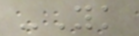-Yk
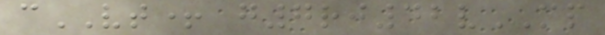cVT+ g7rj42vMP
